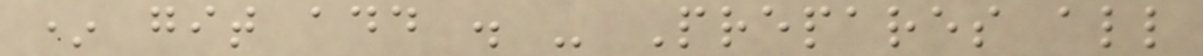* git add . - Prepares all
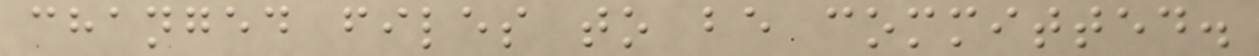changed files to be committed.
